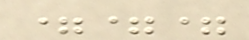===
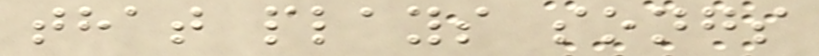that plays songs
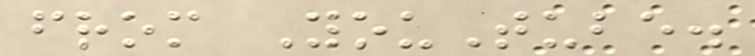from YouTube.
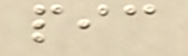pic
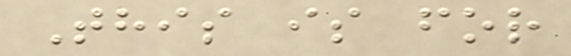This is for
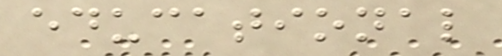educational
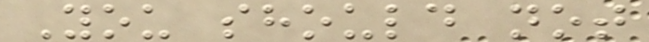You should not
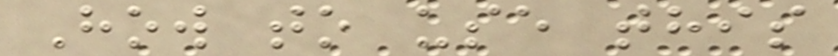How to use this
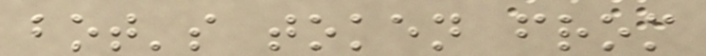bot's token from
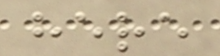here
